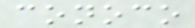conoco
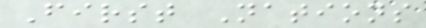First Nations
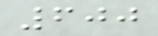600
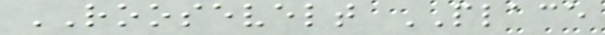ROOSEVELT PLACE
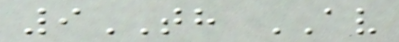9TH AV
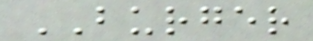BURGER
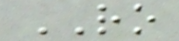RO
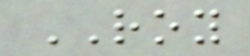ROY
